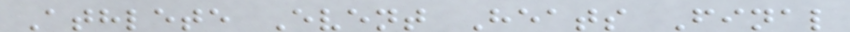Athlete Event Heats Final
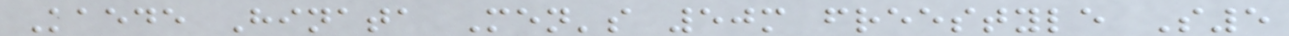Kaede Hinata Men's 50m freestyle S5
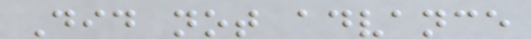Did not advance
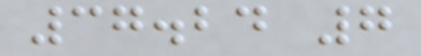37.24 7
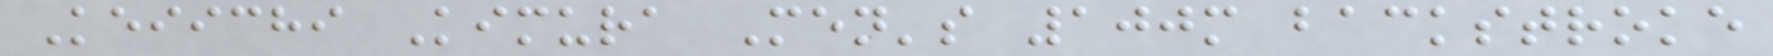Keiichi Kimura Men's 100m backstroke
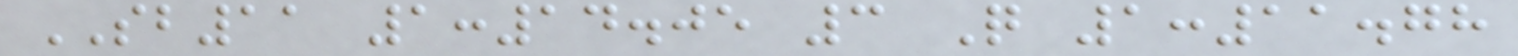SB11 1:14.05 3 Q 1:11.78
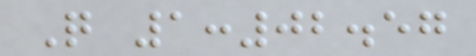Q 1:02.57
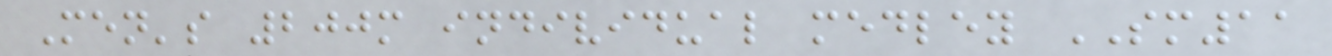Men's 200m individual medley SM11
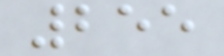255
